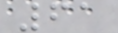61
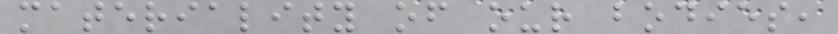materiality of our bodies,
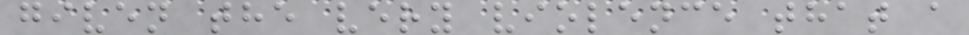given the very violence that a
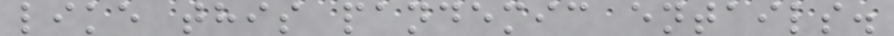like this pandemic entails.
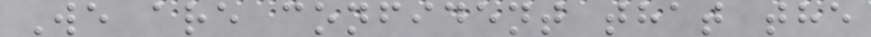We are confident that the
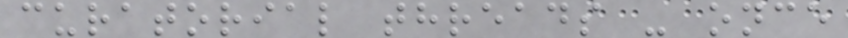curatorial threads - once
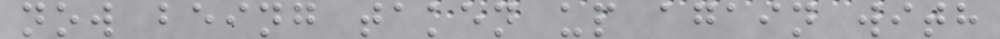now being taken up again with
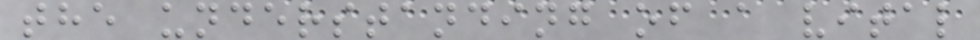the understanding of a vital
